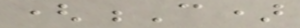(C)
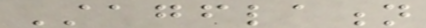Stagflation
